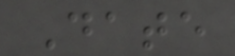Date
